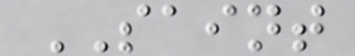SAINT
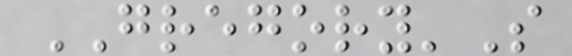GREGORY'S
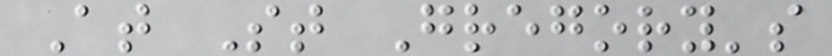At St Gregory's
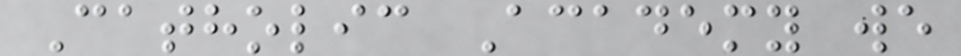Catholic Academy we
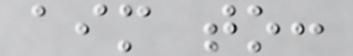aim to:
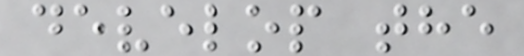develop the
